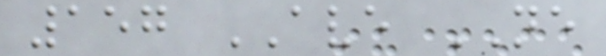157 AVE NE
